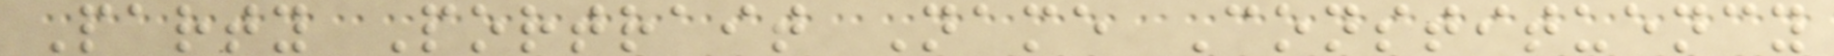Party Portrait Name Constituency
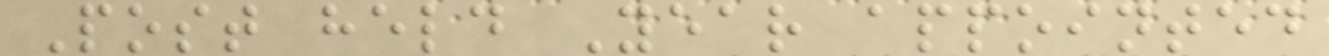Post held Year appointed
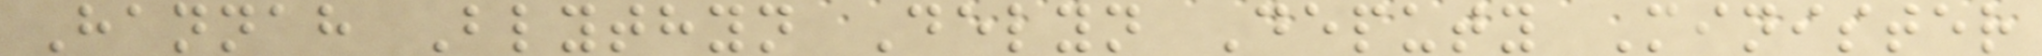Hannah Blythyn Delyn Deputy Minister
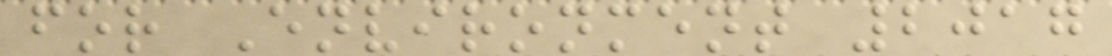for Environment 2017
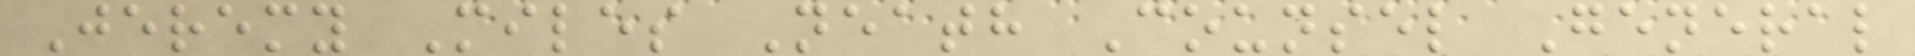Jeremy Miles Neath Counsel General
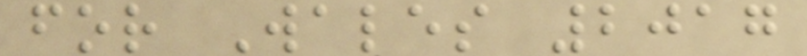for Wales 2017
